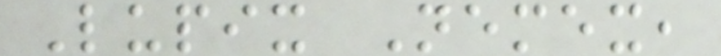Lupix Nemex,
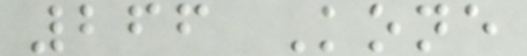266 Kone
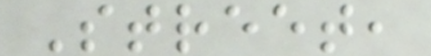Street,
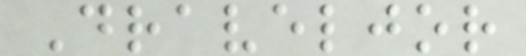Draveljor
